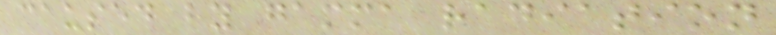caused by gamma radiation
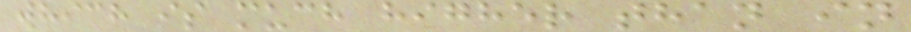which is much higher than in
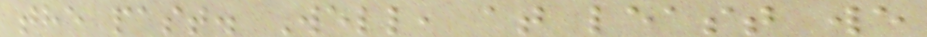the past. Well, at least we
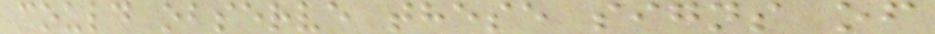could observe these signs of
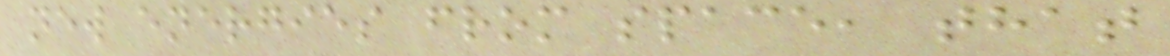new energies from space, that
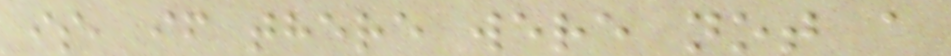is, if there were not a
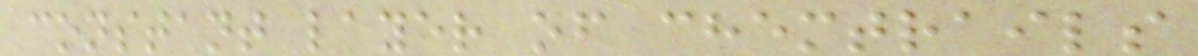constant layer of chemtrails
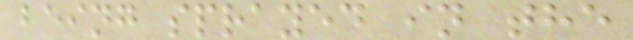being sprayed in the
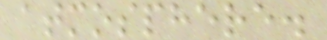atmosphere.
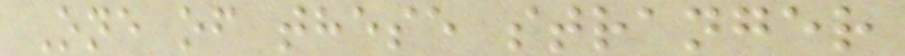One of these stranger
